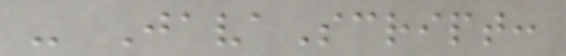- JavaScript:
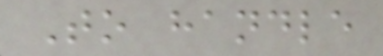To handle
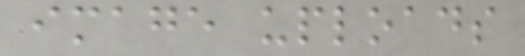image uploads
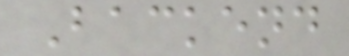Backend
